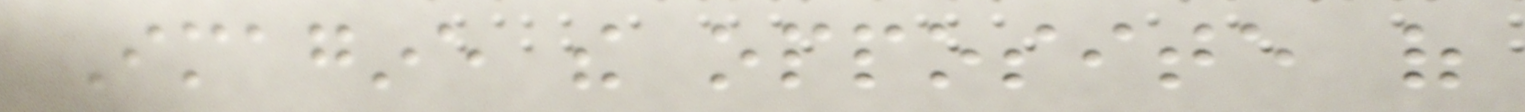Imagine the opposite of
